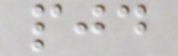pjd
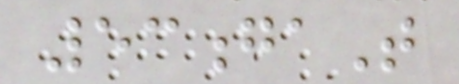53gaT
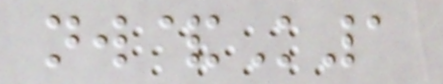nw&K1
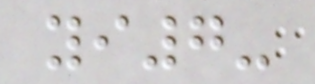yi7-
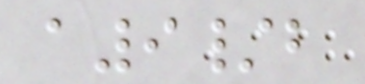a9/b
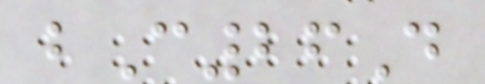bC26D
